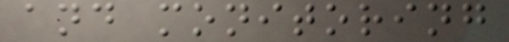and monitoring
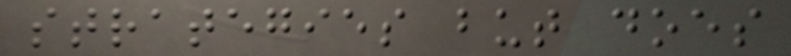strategies but does
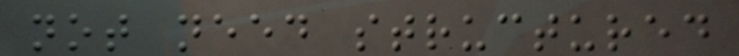not need structured
